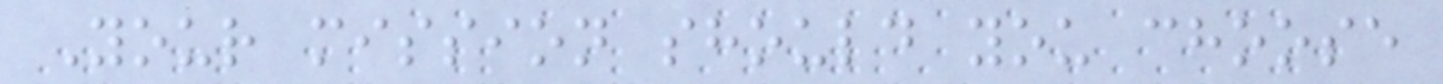Your mission should you choose
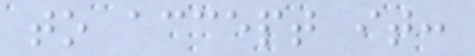to accept it:
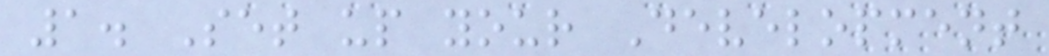1. Set up your Development
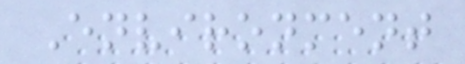Environment
